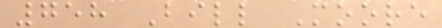758 Bill Moore
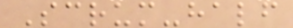Scrum-half
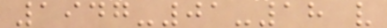1947-01-18 v
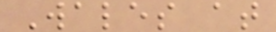Wales at
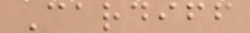Cardiff
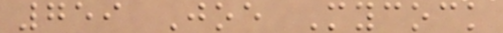759 Joe Mycock
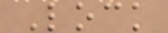Lock
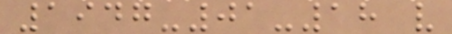1947-01-18 v
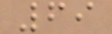69
